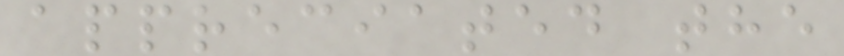appreciated the
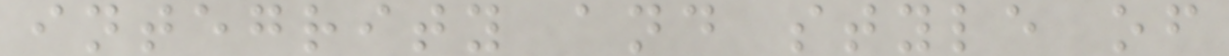integrity and style of
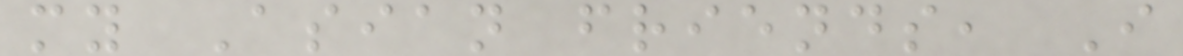my Asian friends, I
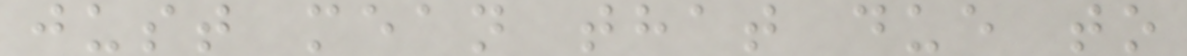just mean that due to
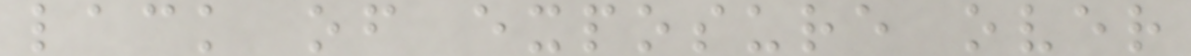lack of exposure over
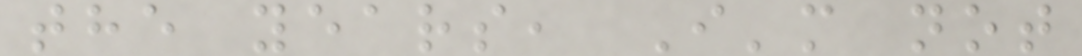the years, I'm not
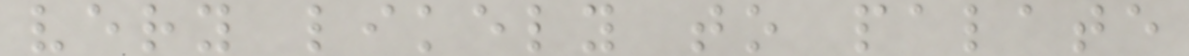very likely to palate
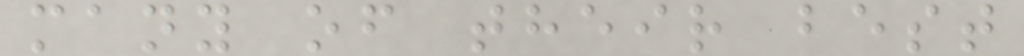many of their best
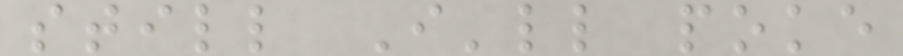still I'll poke
